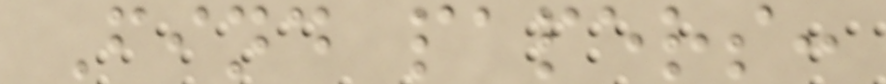Find papers:
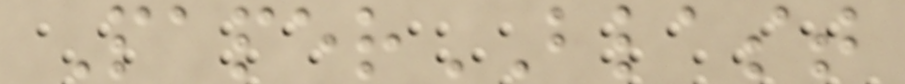PaperBLAST
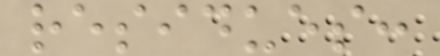residues:
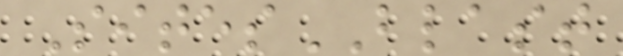SitesBLAST
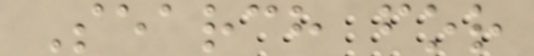Search for
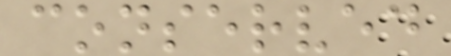conserved
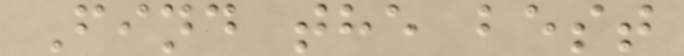Find the best
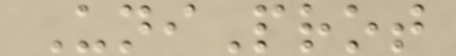UniProt
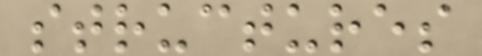structures
